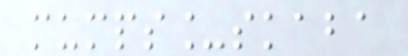mumps_skaba
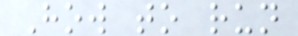How to run
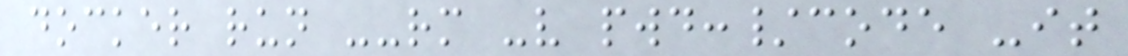docker run --rm -v pwd:/code -it
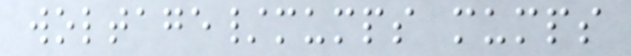woltage/mumps mumps
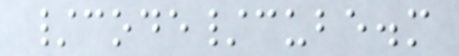/code/cube.m
